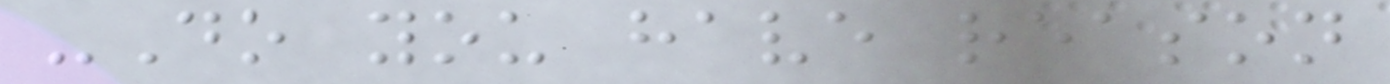-Do you have reason
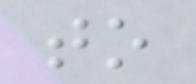to
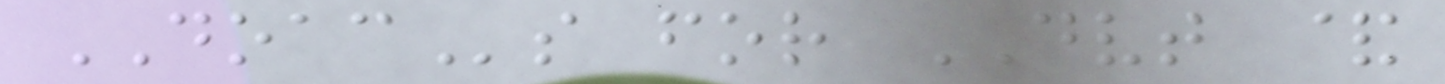DOACs for DVT &
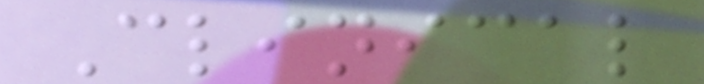Clinical
